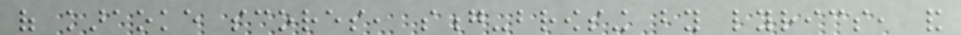of karaoke scores, song-browsing by lyrics, and
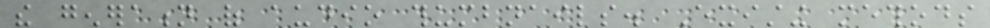the generation of audio thumbnails. Existing methods
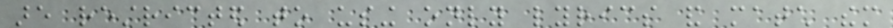are restricted to using only lyrics and match them
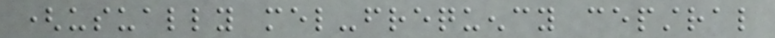(usually mel-frequency cepstral
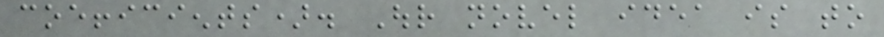coefficients). Our novel idea is to
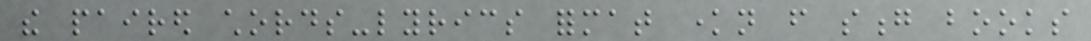the paired chords-lyrics format known from song books
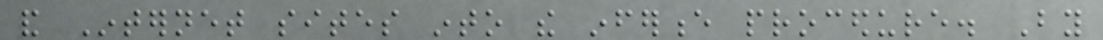and Internet sites into the inference procedure. By
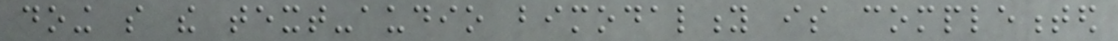doing so the text-audio bimodality is complemented
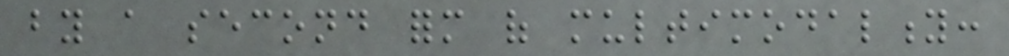by a second form of multimodality:
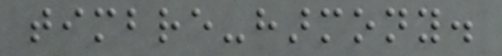timbre-harmony.
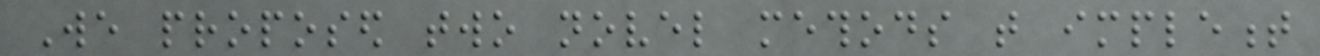We proposed two novel methods that implement
